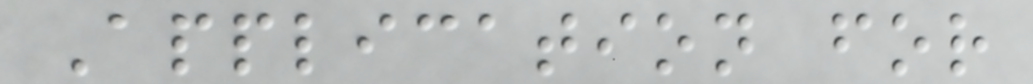Application for
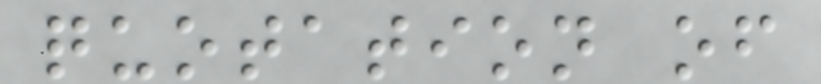quotation of
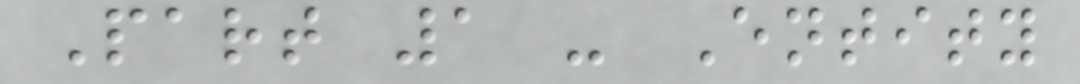Part 1 - Entity
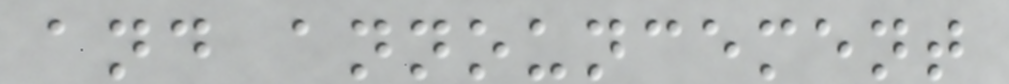and announcement
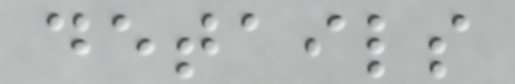details
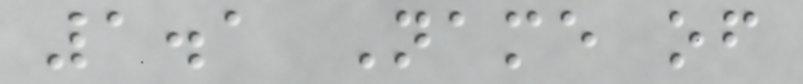1.1 Name of
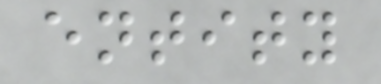entity
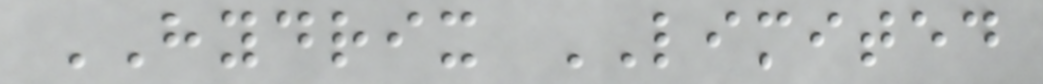HYDRIX LIMITED
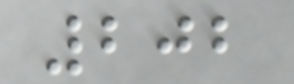202
